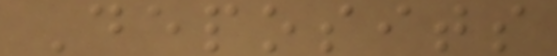Deposits
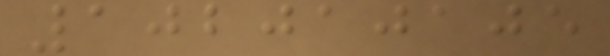102010105
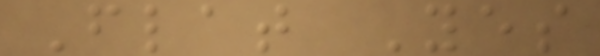Flat Yes
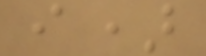i)
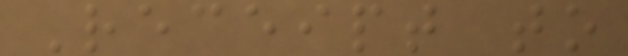Receipt to
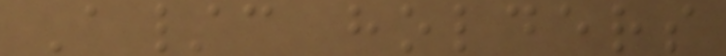A/c holders
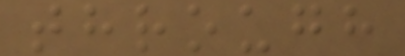through
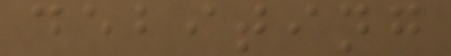debiting
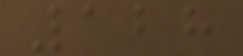128
